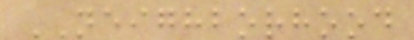NEIGHBORHOOD
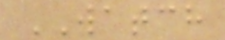WATCH
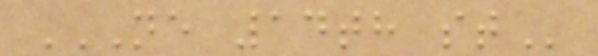NE 14TH ST
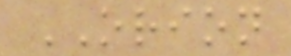ORION
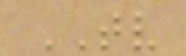TV
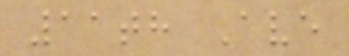11th Ave
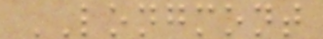LONGMONT
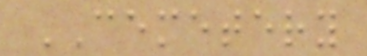CEMETERY
